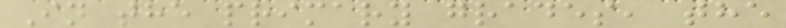In the primary grades, the
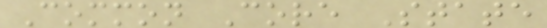Common Core State
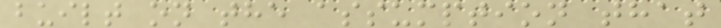built on the assumption that
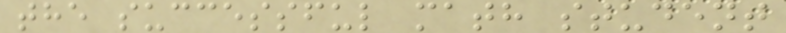the successful math student
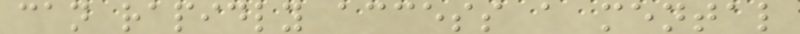can rapidly access a mental
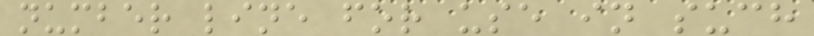number line for use in such
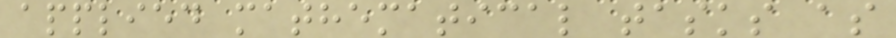applied mathematical tasks as
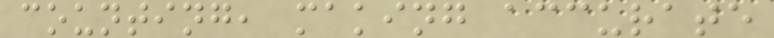counting, making accurate
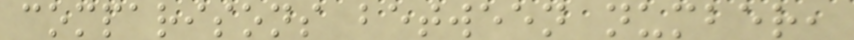comparisons between number,
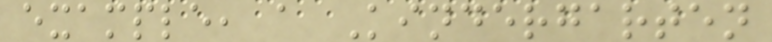example, a Kindergarten
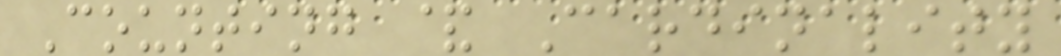Counting & Cardinality
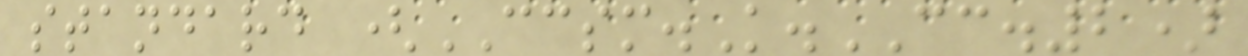standard (CCSM.K.CC.2)
